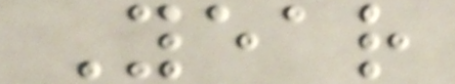Year
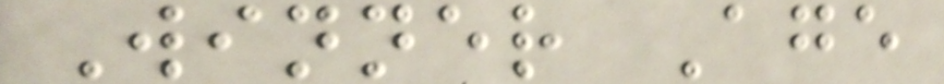Winner Age
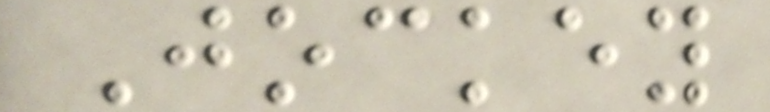Jockey
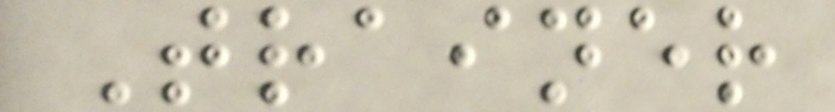Trainer
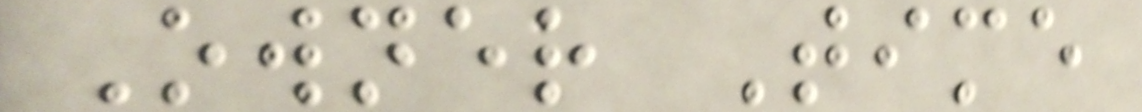Owner Time
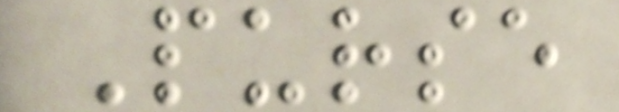Purse
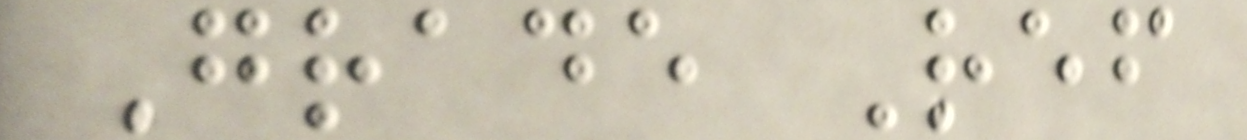Grade Ref
